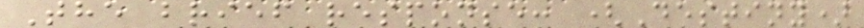The brief response: (Destiny)
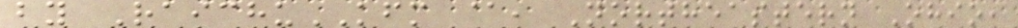by RaichuKFM @, Northeastern Ohio,
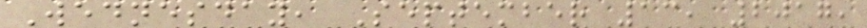Wednesday, September 13, 2017,
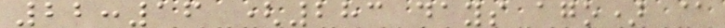22:16 (283 days ago) @
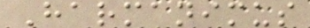Harmanimus
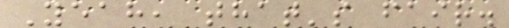Yeah, that's fair.
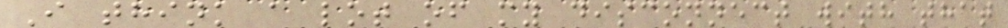I think a lot of my disconnect with that
